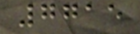7715
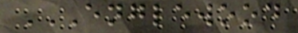ENGLEWOOD
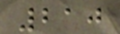210
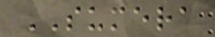SUMERA
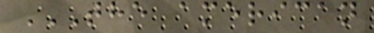THE AMERICAN
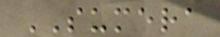SUMERA
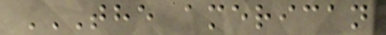THE AMERICAN
